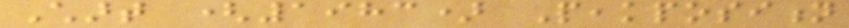Chart (1983) Peakposition
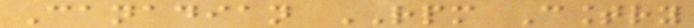Canadian RPM Country
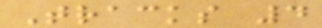Tracks 4
